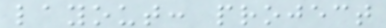layout: project
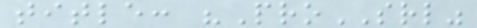title: "ProSRL"
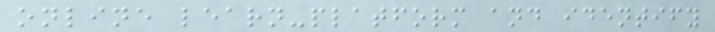online learn-platform and identify
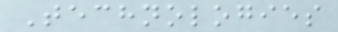Technologies
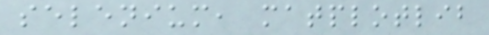selenium, matplotlib
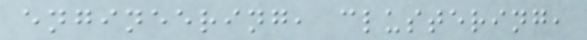engineering, clustering,
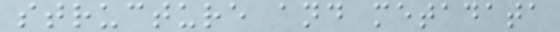structure and metadata
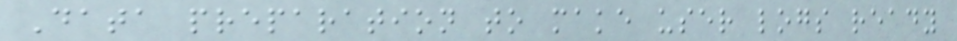Data preparation to make user logs ready
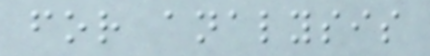for analysis
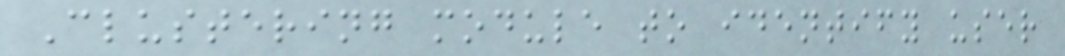Clustering module to identify user
